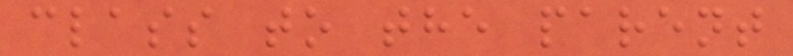class to the parent
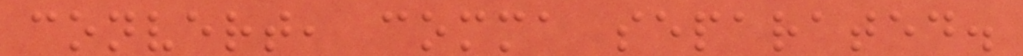convert, comma separated.
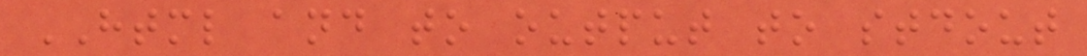HTML and to output to stdout
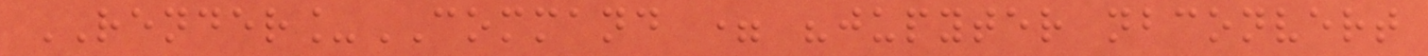RENDER_COMMAND = "jupyter nbconvert
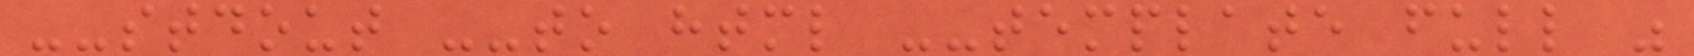--stdout --to html --template full "
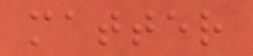matter
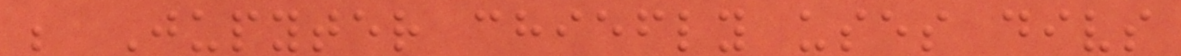; Jupyter chiefly uses divs
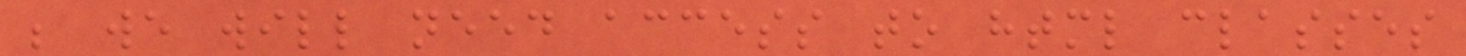; we will need access to html classes
